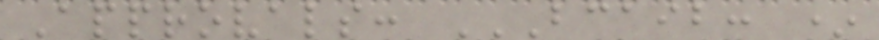Approvals: BCAIB: *
